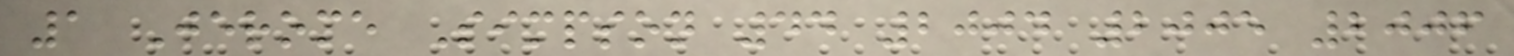1 Jerome Simpson 44 2004 2005 2006
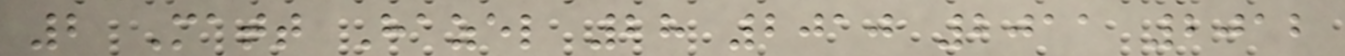2 Matt Hazel 28 2010 2011 2012
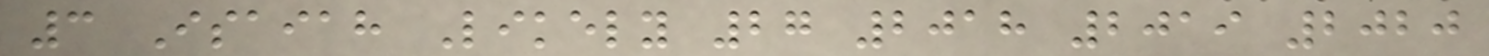3 Isaiah Likely 27 2018 2019 2020
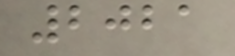2021
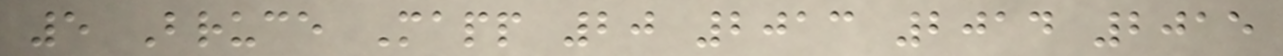5 Bruce Mapp 20 2013 2014 2015
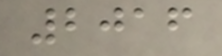2016
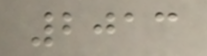2013
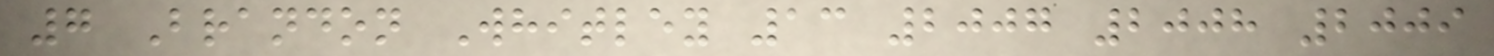7 Brandon Whitley 13 2007 2008 2009
